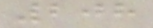208
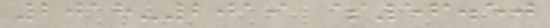2018-2019 $56.50
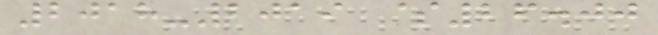2018-2019 $26.00
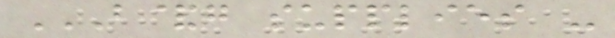B&G SUPPLIES -
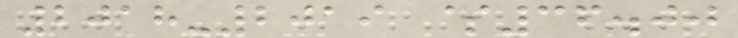2018-2019 $36.00
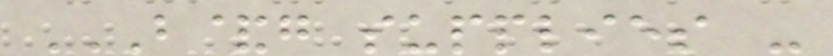B&G SUPPLIES -
